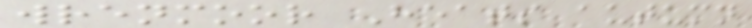wrenmoor Heats autumn
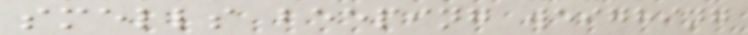smells beeping weighing
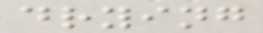drying
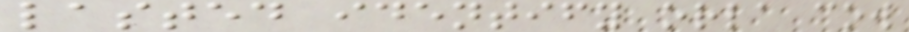lasted identify orla cow
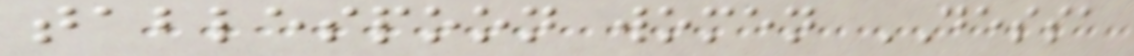tablespoon women DESSA
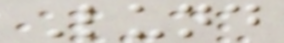Lund
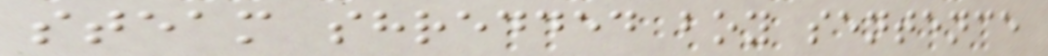steam shredded boy sentence
